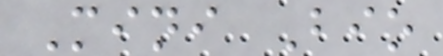Mini Bio
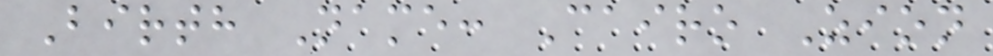Birth Name: Cairo Zion
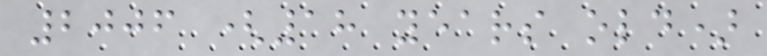2006 (18 years old)
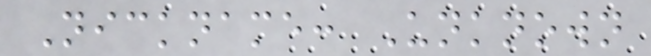Nickname: Unknown
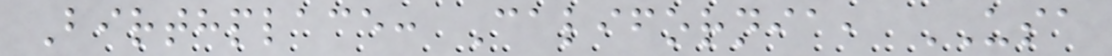Birthplace: California, USA
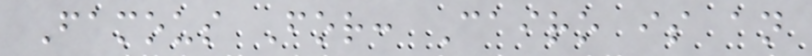Famous For: Cairo is an
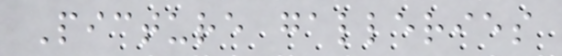Picture galleries
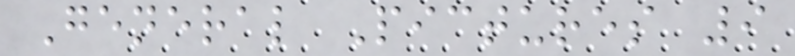General Pictures 9
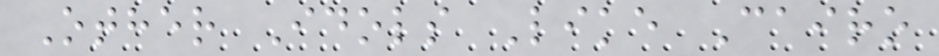Other Idols Like Cairo
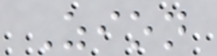Zion
